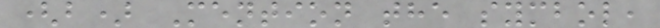(b) Mention the symbol,
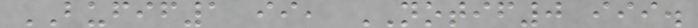BUFIF1 ii, NOTIF0 iii.
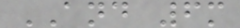AND 6m
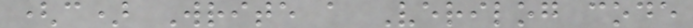(c) Write a Verilog code
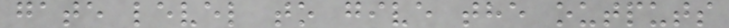gate level to give the outputs
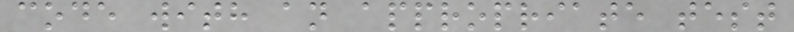code with an appropriate test
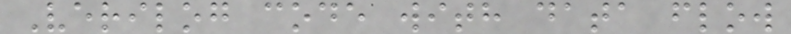Verilog code with data flow
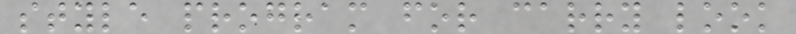style program for carry look
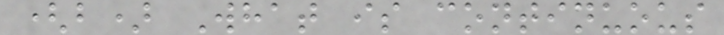(b) What is continuous
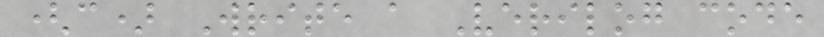(c) Write a Verilog code
